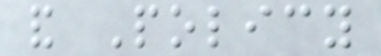and Policy
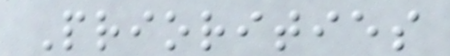Priorities
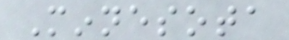Minnesota
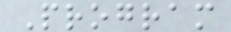Program
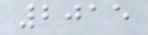2015
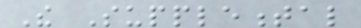The Supplemental
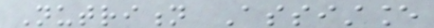Nutrition Assistance
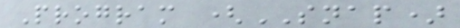Program (SNAP)
